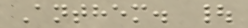Anthem. |
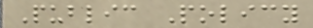Public Policy
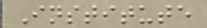Institute
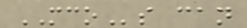MCOs can
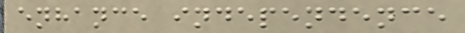enhance independence
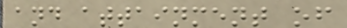and attainment of
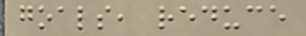goals, reduce
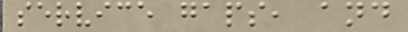service gaps, and
